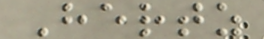Hertz
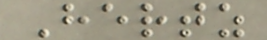Hertz
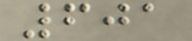601
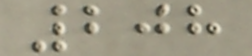208
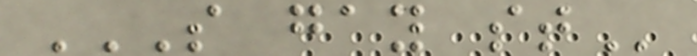S GAY ST
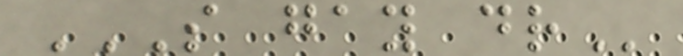S GAY DR
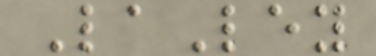LaLey
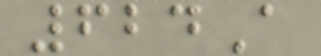624A
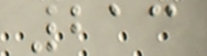213
